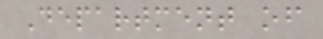Department of
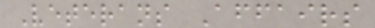Veterans Affairs
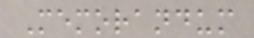Memorandum
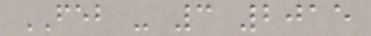FEB - 3 2015
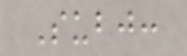Subj:
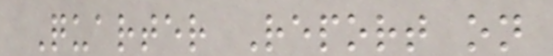Quarter Report on
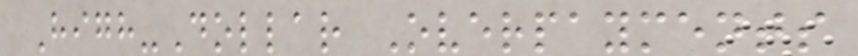High-Dollar Overpayments
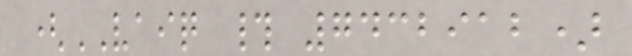(VAIQ # 7432912)
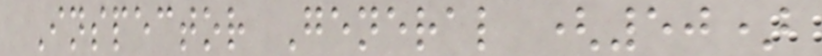Inspector General (50)
